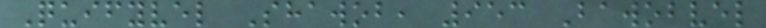Quifyvel Shawob, 953 Bawobvel
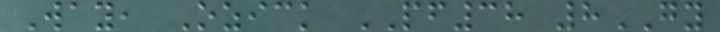Way, Ozick PF38 8GY
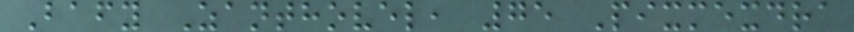Bafy Zanthovel, 75 Pixmexdra
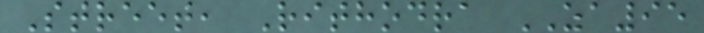Street, Rithodra ZA95
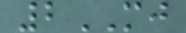2MJ
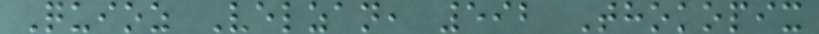Quioz Velzan, 592 Thokopix
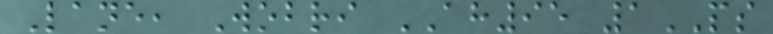Lane, Wobri AH95 1PS
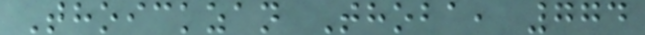Thoickzan Thoba, 774
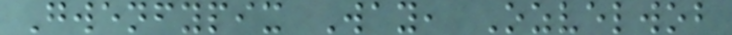Gwenfypix Way, Ozvelwob
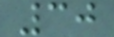30
